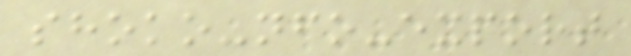shoko-nfo-export
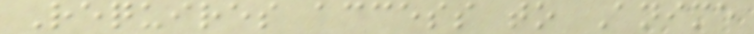Requires access to Anime
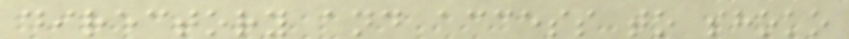directory and access to shoko
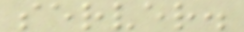server.
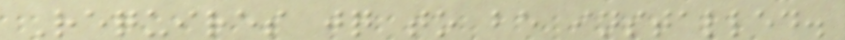Requires jq to be installed.
